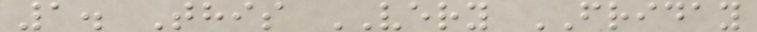1. This VERY FRIDAY
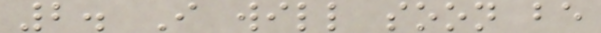2. I will soon be
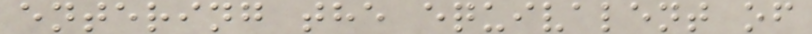entering the equivalent of
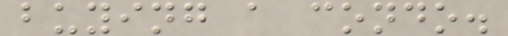buying a condo.
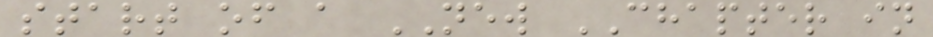start of a NEW CHAPTER in
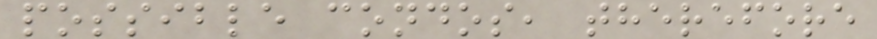possible condos, therefore
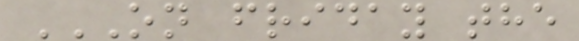ON FRIDAY THE
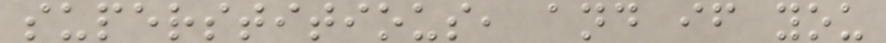superstitious, and if you
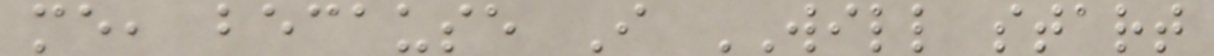me, because I WILL start
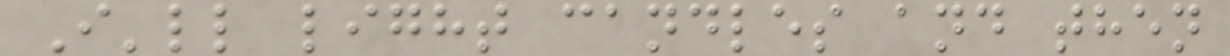I'll light candles and then
